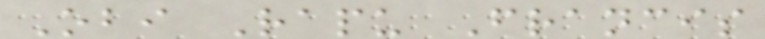Obi Rapu Francis
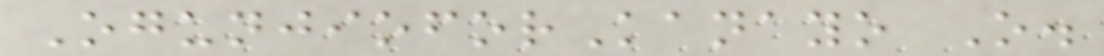OgunjioforKanayo O.
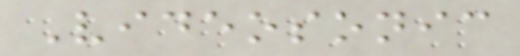Videosonic
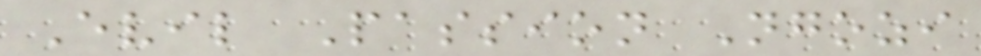Evil Passion Ngozi
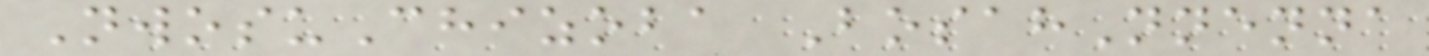NwosuChizoba BosahNnenna
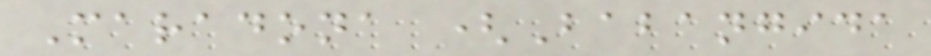Maradona (Babangida
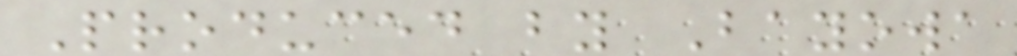Produced by Bayowa
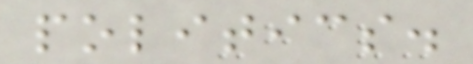politics.
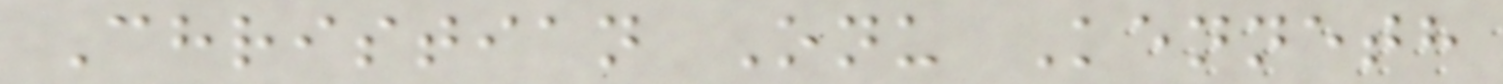Christian Onu Kenneth
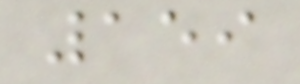159
